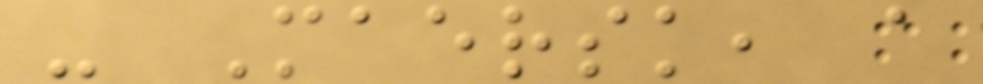- Maersk, a
